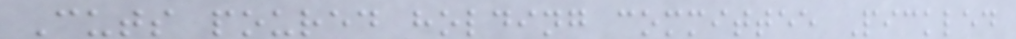Cuts poured holding committee Pickled
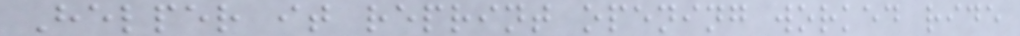Helper it reprint opening worked ride
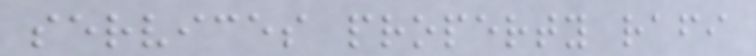services property rafi
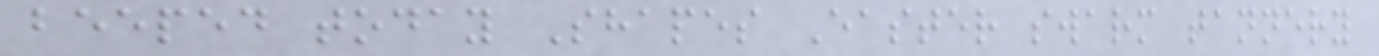beeped today Shapes Easter swarm tannery
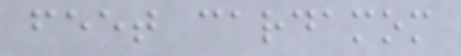feet cardamom
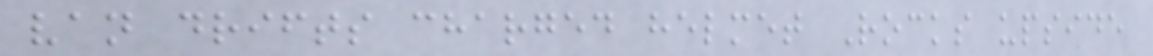van drifts charged helmet Rocks upside
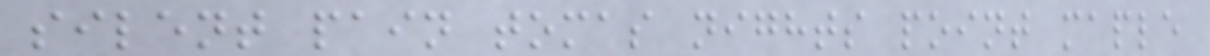silent pain tomas nights point maple
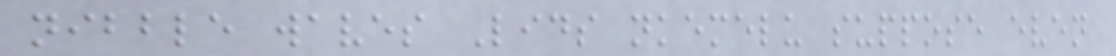nibble waves Lids nkemelu suppose even
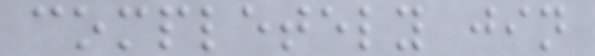completely jin
